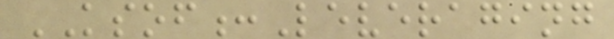KSOF:Leveraging
